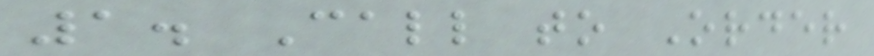1. Call to Order
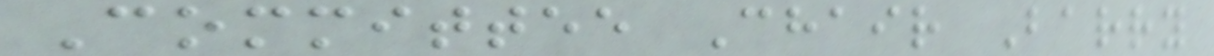Committee Chair Barry
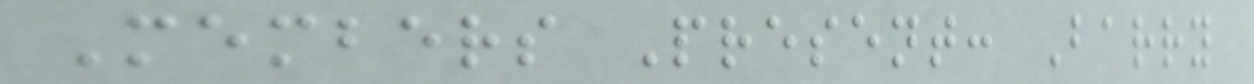Members Present: Barry
